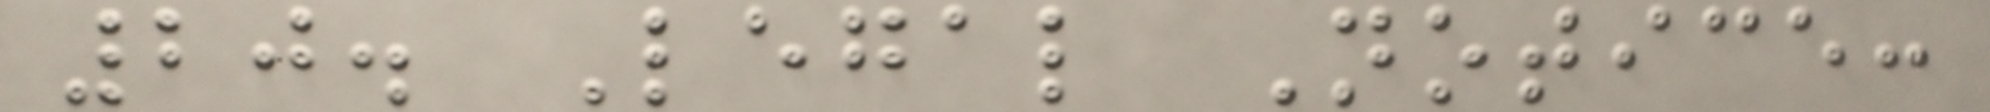20. Legal Notice:
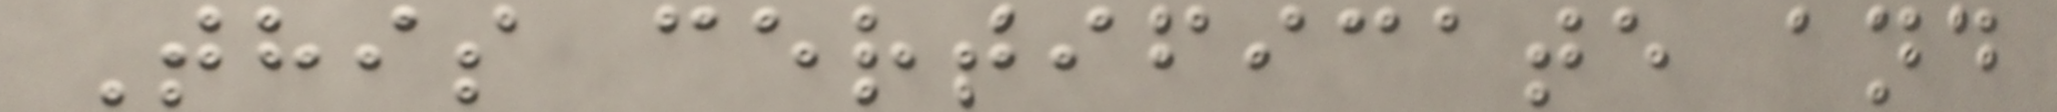This certificate and
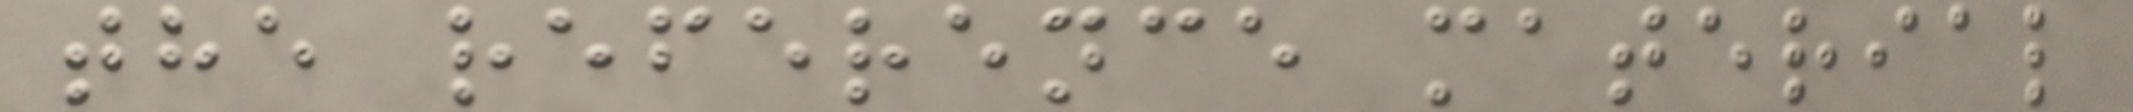the reference material
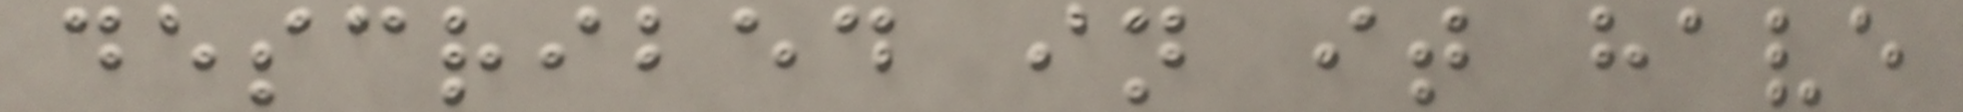described in it have
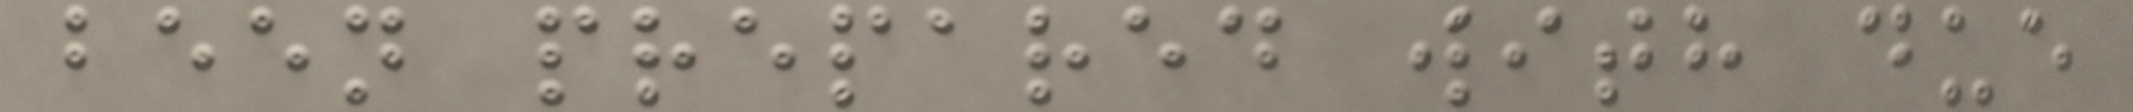been prepared with due
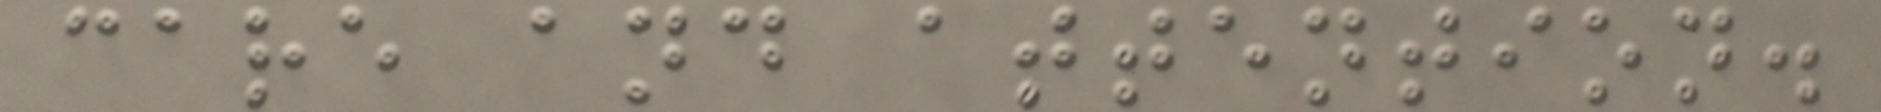care and attention.
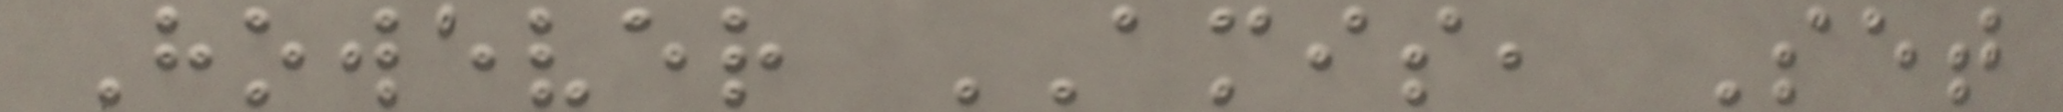However AMIS, Set
